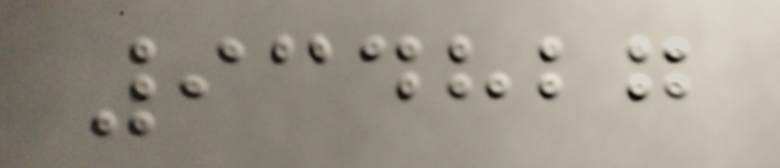934827
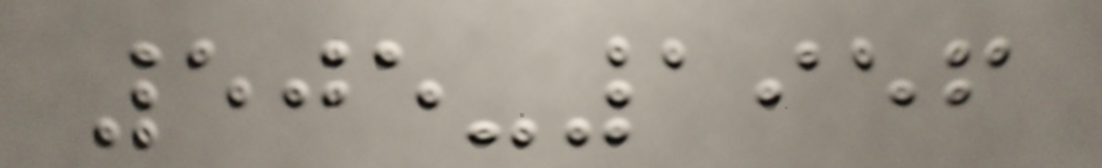505-1956
